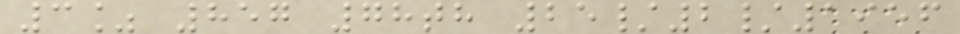3% 857 78th 25/2/1956
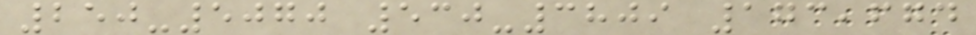250-5070 530-3809 173,674
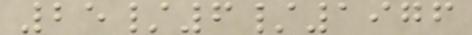25/6/1976
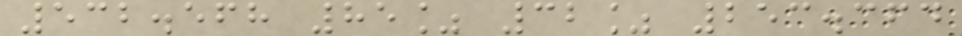532.568 85% 32% 253.364
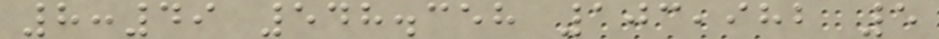8:49 548.358 103,982 5
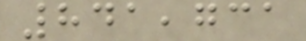841,731
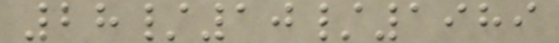28/10/1989
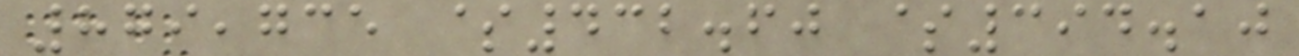879,735 $432.60 $394.10
